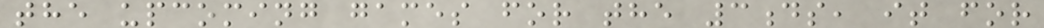the upcoming games for the 3ds, it for
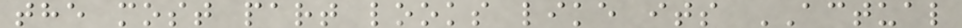the most part looks like its ACTUAL
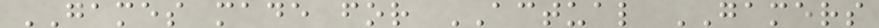GAMES made for ACTUAL GAMERS
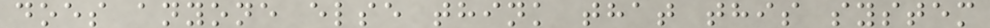does anyone else think that this system
